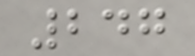247
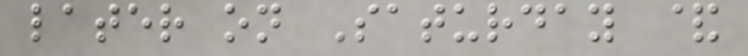later on Saturday &
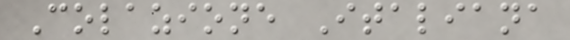Colazione Italiana
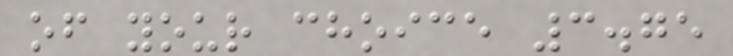of your choice 3.75
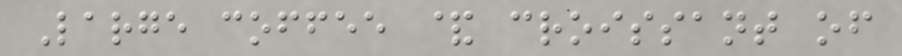Large coffee & croissant of
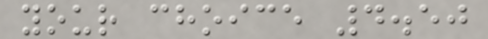your choice 4.50
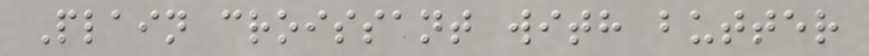Plain croissant with butter
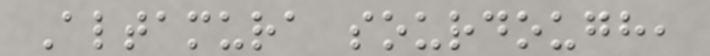Altamura sourdough,
